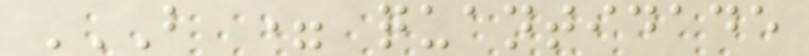B = QUANTIDADE
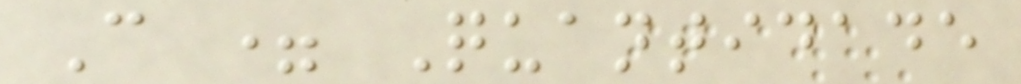C = Quantidade
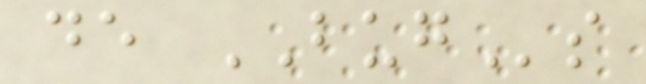de BUGs
